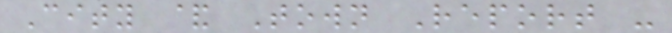City & Town Report -
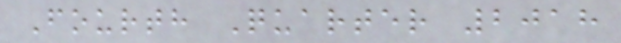Fourth Quarter 2018
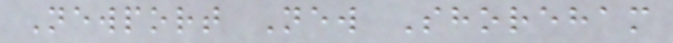Newport New Shoreham
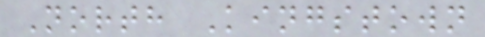North Kingstown
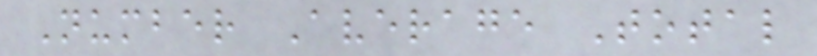Number Average Total
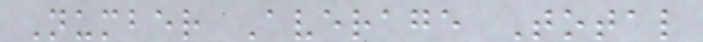Number Average Total
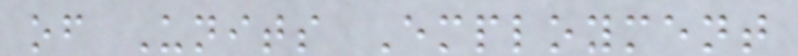of Units Employment
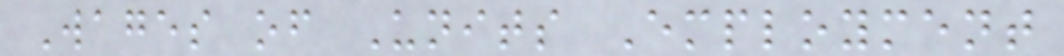Wages of Units Employment
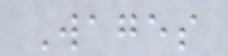Wages
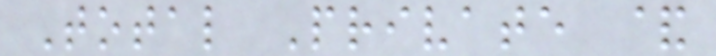Total Private &
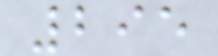295
